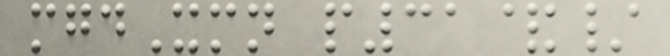mgdXmn p31&/
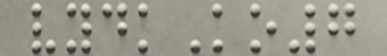vydkKo7
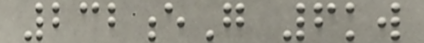232eG 6kw
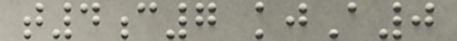t4c7 kjA0
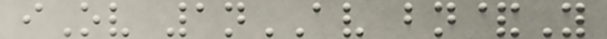iOv 1nAV bn&Y
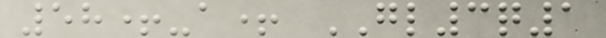58+-a+ GL3q1
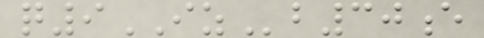q9IZb30e
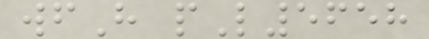wfH pL5658
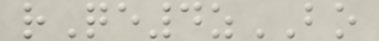rQe4zBO
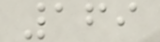169
